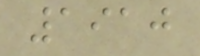1910
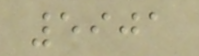5901
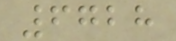6728
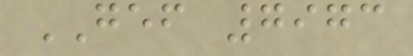GEF 7973
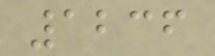1236
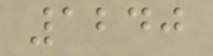1240
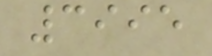3995
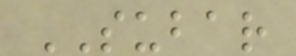SUBAR
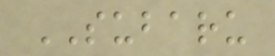SUBARU
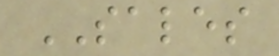SALES
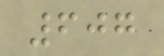607
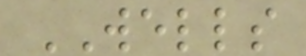WELLS
